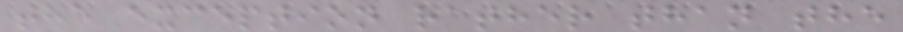the exception rather than the
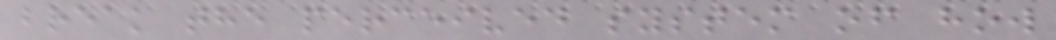break the perceived system of how
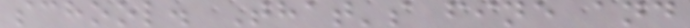school. That's fine and
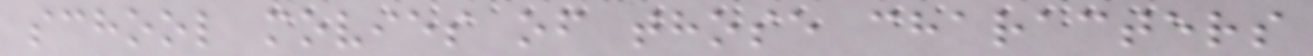school movies of those characters
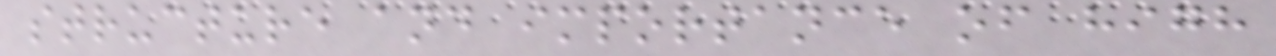structure and importance of high
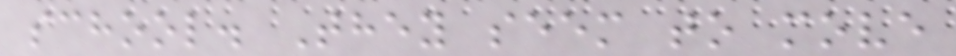school. They seem to move
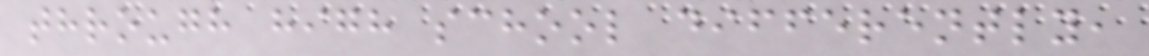through high school differently,
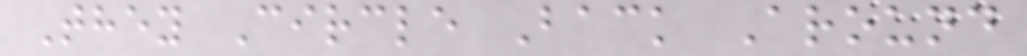They Circle Back Around
